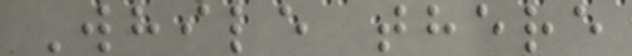While there
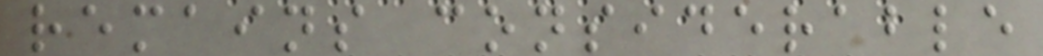remains considerable
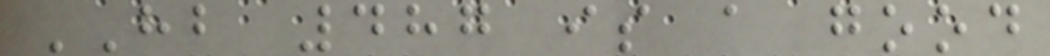HB 487 is a good
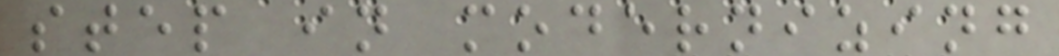step in modernizing
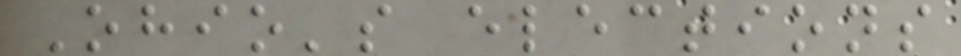Ohio's elections
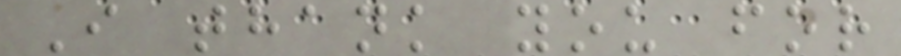I thank you for
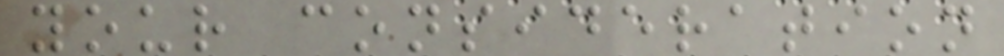your consideration
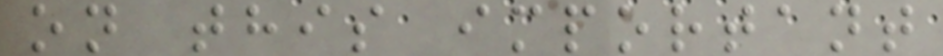on this important
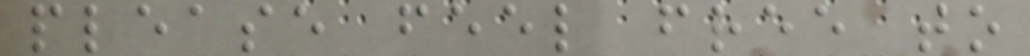please feel free to
